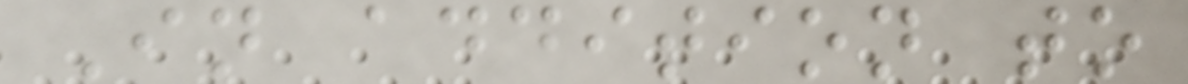In addition to
